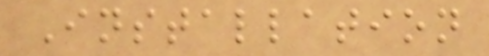Installation
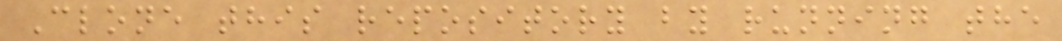Clone this repository by running the
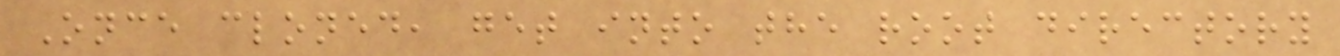Once cloned, get into the root directory
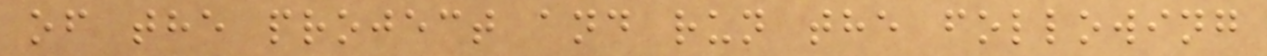of the project and run the following
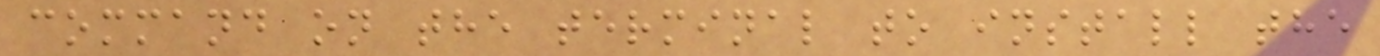command on the terminal to install the
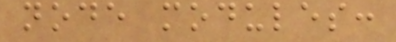node modules:
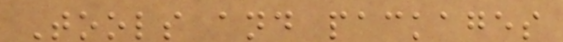Tools and packages
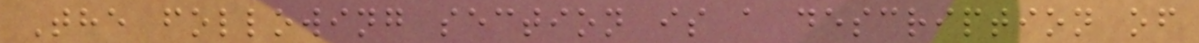The following section is a description of
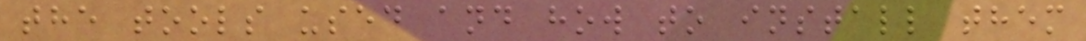the tools used and how to install them
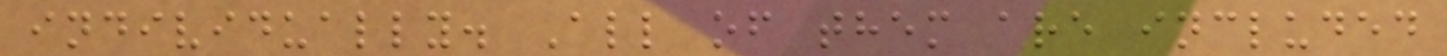individually. All of them are included
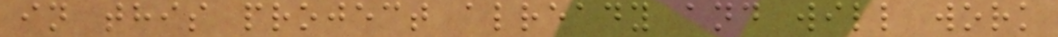in this project already and will work
